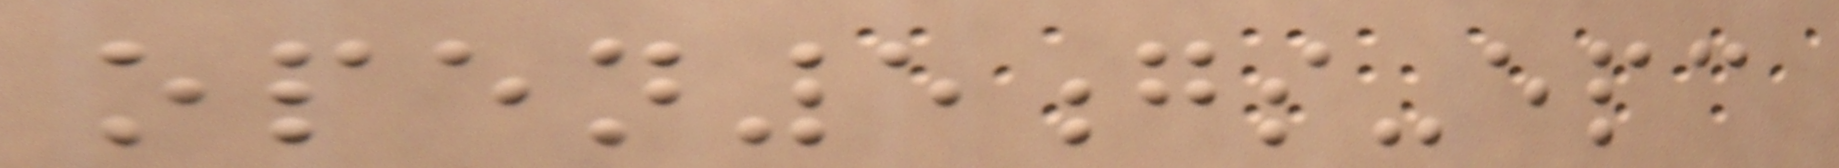open5gs-epc
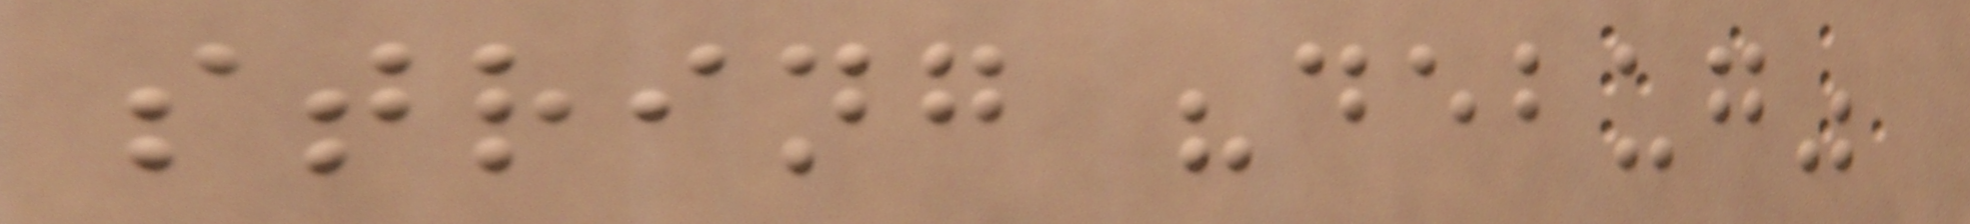string "debug"
